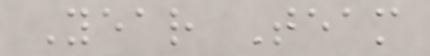Year Team
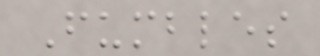Fumbles
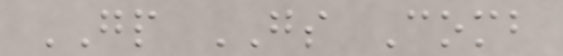GP GS Comb
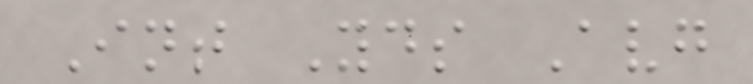Int Yds Avg
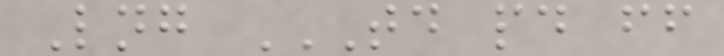Lng TD PD FF
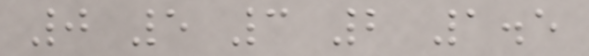0 5 3 2 1.5
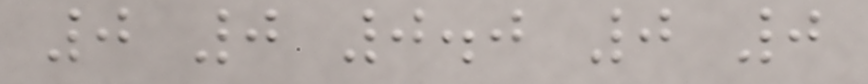0 0 0.0 0 0
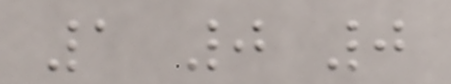1 0 0
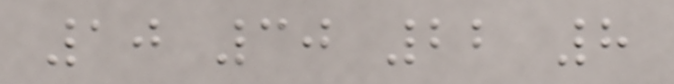10 30 22 8
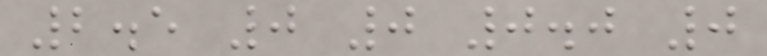2.5 0 0 0.0 0
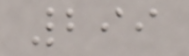299
